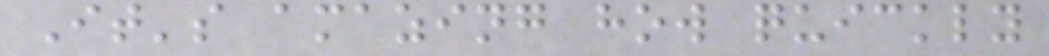It's amazing how quickly
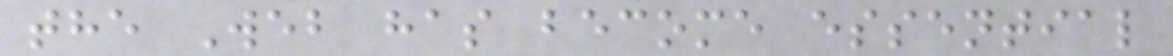the Web has become essential
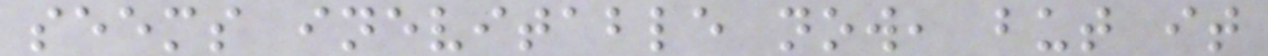seems inevitable now, but it
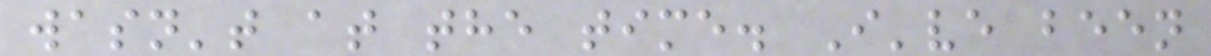wasn't at the time. I've been
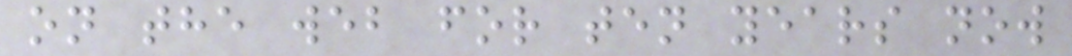on the web for ten years now
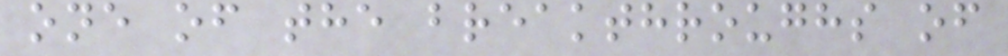one of the breakthroughs of
